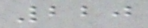220
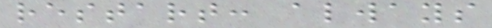restart: always
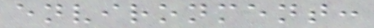environment:
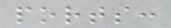ports:
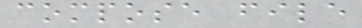compose file
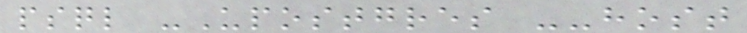psql -Upostgres --host
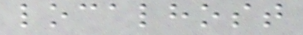localhost
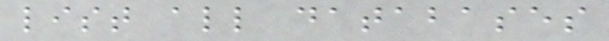list all databases
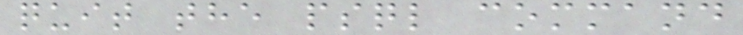quit the psql command
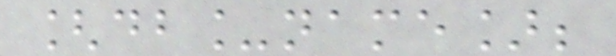[db_name];
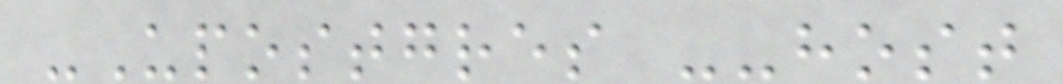-Upostgres --host
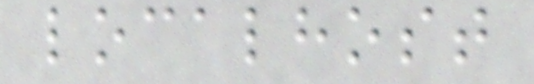localhost
